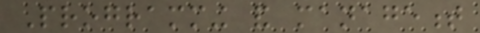Programming and management
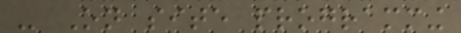- On site programming
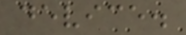device.
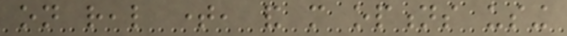on real time, and more options using
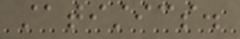statistics.
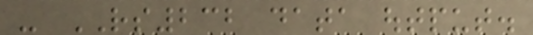- RS232 data output.
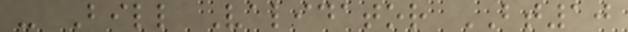- Bill Validator BT10
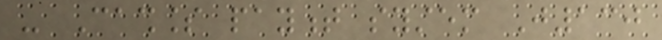- Cashless payment system J130
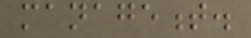management.
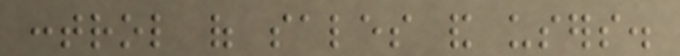control of sales and users.
